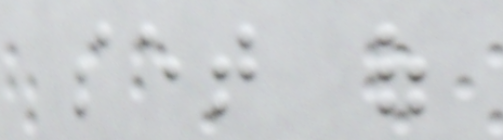set of
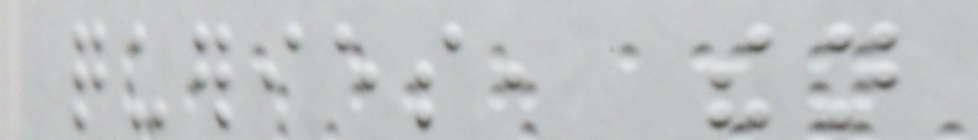queries, then
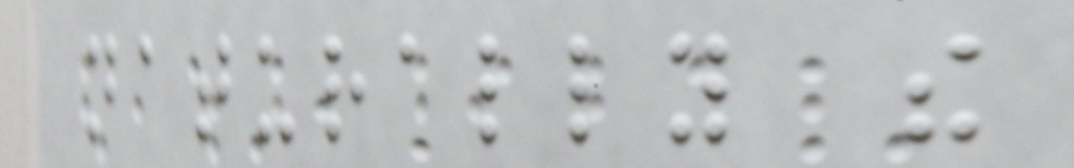naturally the
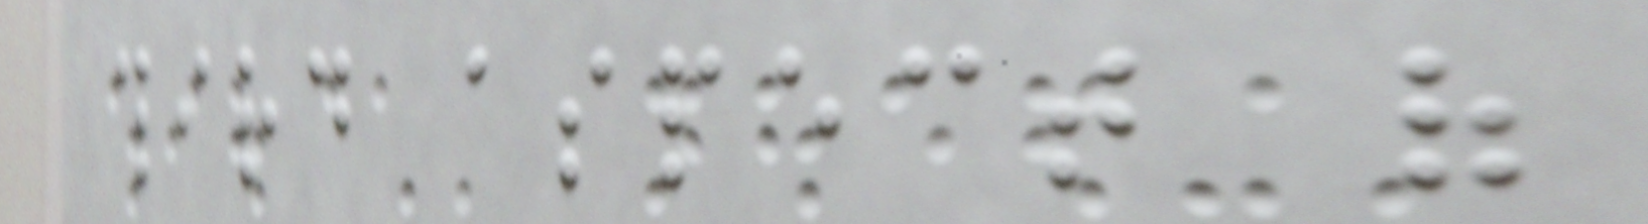third aspect of
